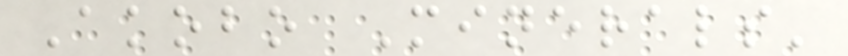Akobo Minerals'
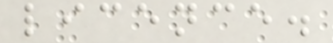licence.
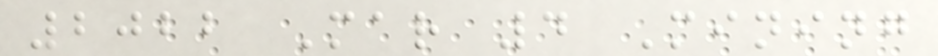2022 Mar 4 Mining
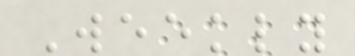Weekly
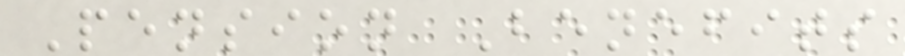Pension Benefits
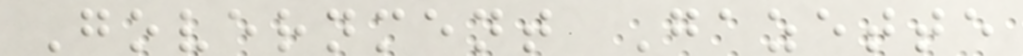Government Gazette
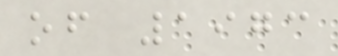of 1973
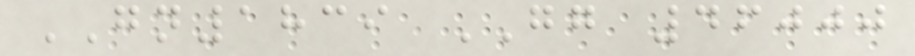GN1839 GG 46000
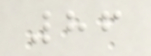86
